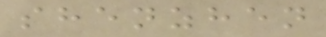shenzhen
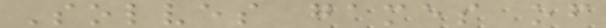Solves games of
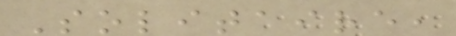Solitaire,
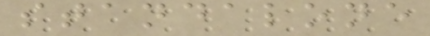standalone
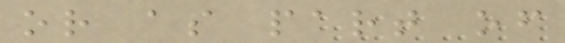or as part of
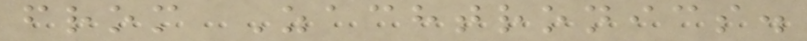from Zachtronics.
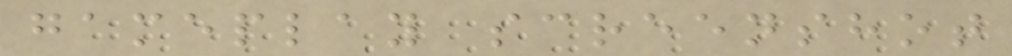gameplay screenshot
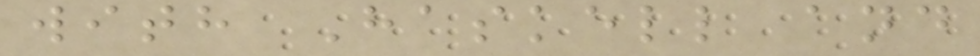with Haskell and
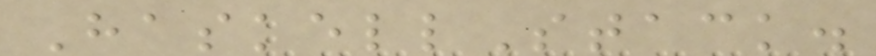HaskellStack.
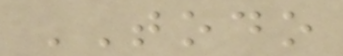TODO
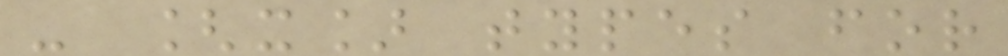- [x] types for
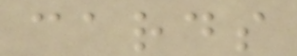cards
